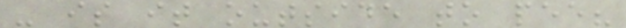- is it outside to pee?
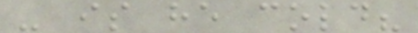- is he cold?
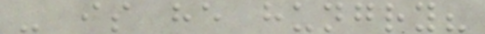- is he hungry?
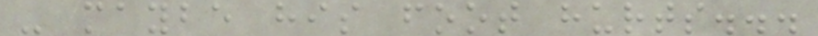- maybe his foot hurts...
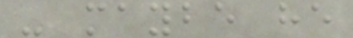- maybe he
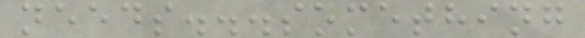needs...something
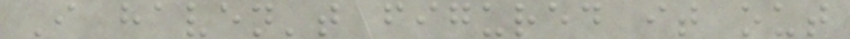I haven't figured it out
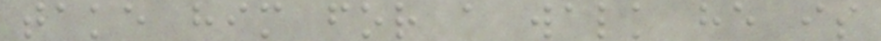take him for a walk he is
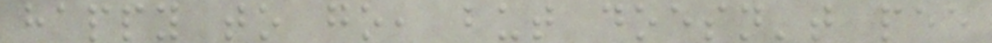happy to go, but doesn't pee
